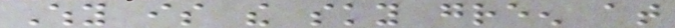Why is the sky green at
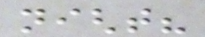night?
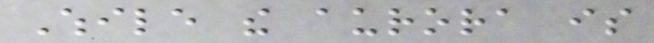While the aurora is
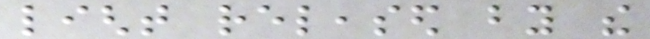light released by the
